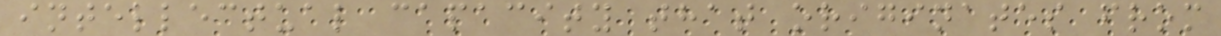intellectual capacity that originates from
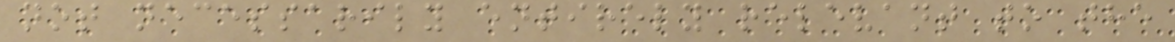not necessarily entirely relevant to the
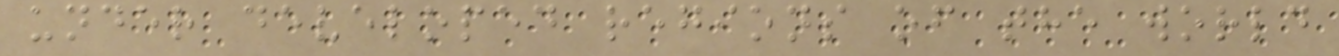under developed regions of the world
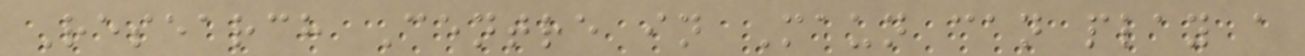Research Centre in Maun can play a
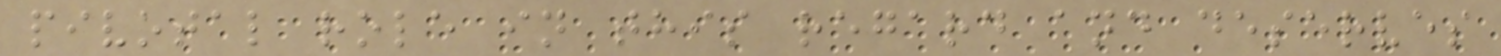pivotal role in this regard and deserves
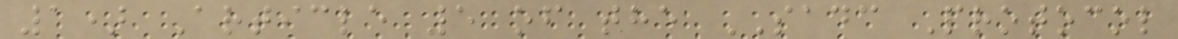1) Article 5 of the SADC Protocol
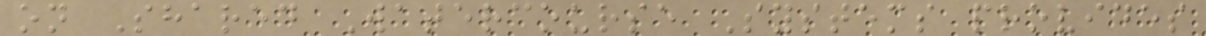on Shared Watercourse Systems provides
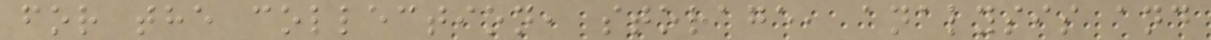for the collection, storage, analysis and
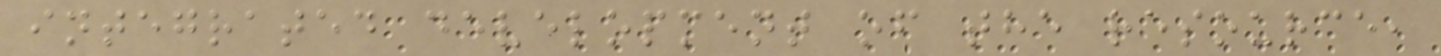integrated development of the resource,
